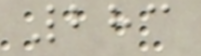283
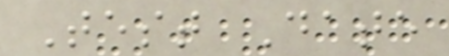Test Date
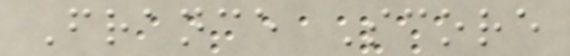France Score
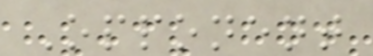Opponent
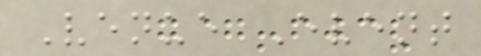Venue Event
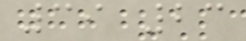39 23
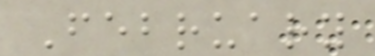February
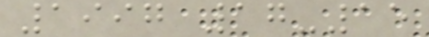1997 17-15
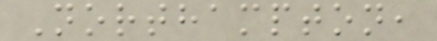Northampton,
